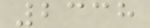2338
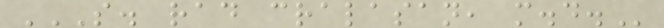S. RAD CRALASAN, M.D.
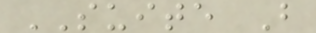SUITE B
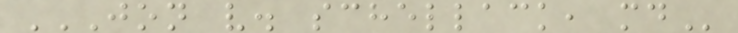JON V. SCHELLACK, MD
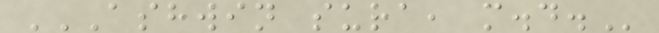ASHWIN SURA, M.D.
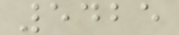5425
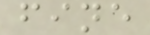fine
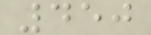450
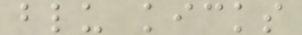blu kicks
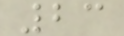23
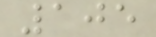105
